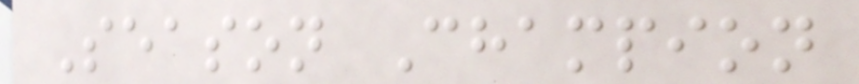Season Champion
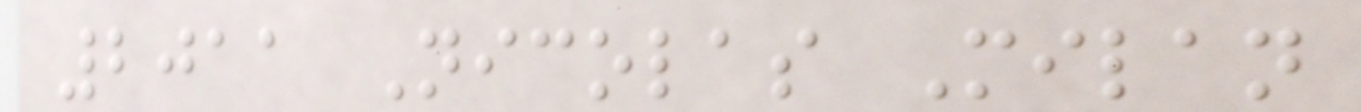2011 Nicolas Milan
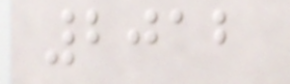2012
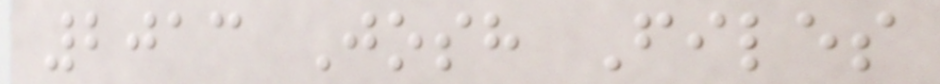2013 Josh Files
